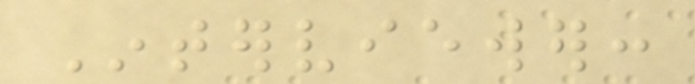Interviewer:
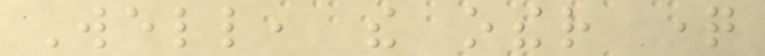Well, the other question
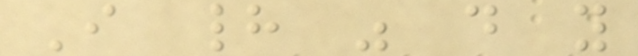I had was do you
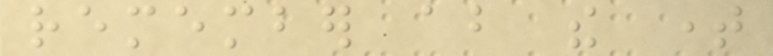remember about the time
